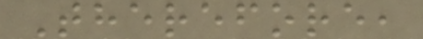Therefore,
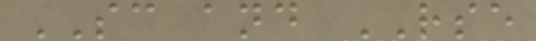SC and RSE
